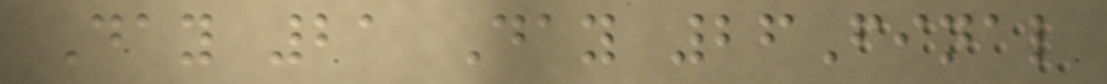Day 21 Day 26Final
